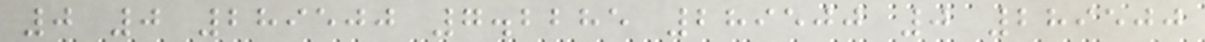0 0 289500 7.2285 289500 0 289500
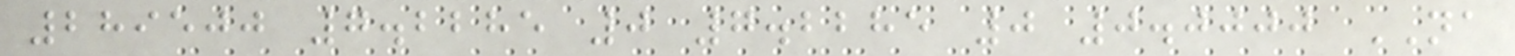289500 7.2285 0 7.2285 0 0.0000 NA
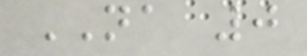NA 0
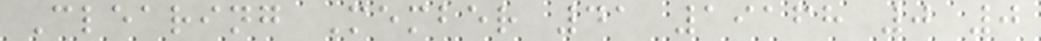Clearing Member 41 19168 0 0
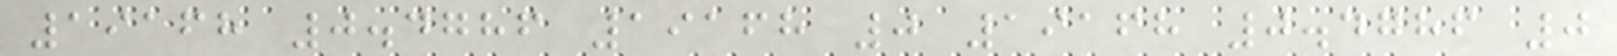19168 0.4786 19168 0 19168 0.4786 0
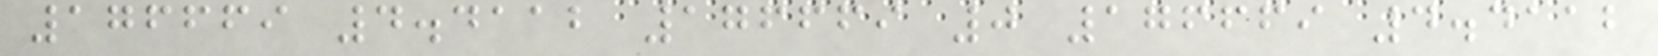176669 4.4112 176669 0 176669 4.4112
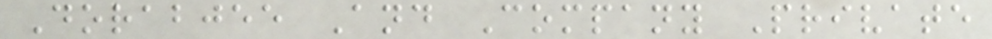Dorabjee And Company Private
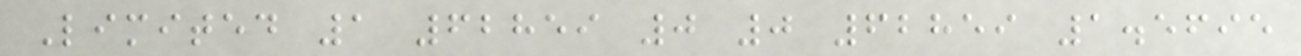Limited 1 62859 0 0 62859 1.5695
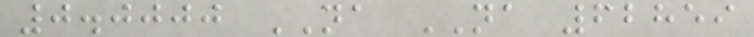0.0000 NA NA 62859
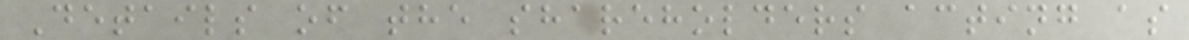Details of the shareholders acting as
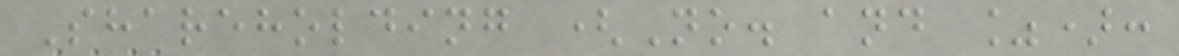Shareholding (No. and %):
